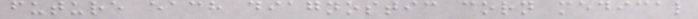future each diagnostic corn medical
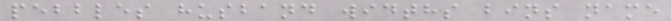pebbles husband widths bins name
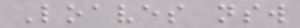Loaves nsw
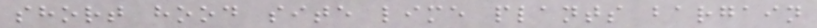short hood site lime plants bargain
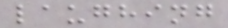laughing
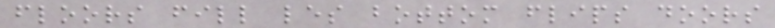floors fill les bottom flips doors
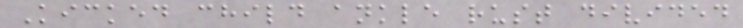Kicked child ankle rust divided
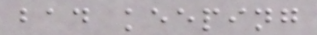bad keeping
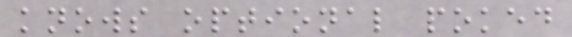knows optional poked
